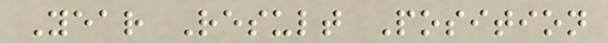Year Result Position
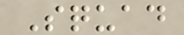Squad
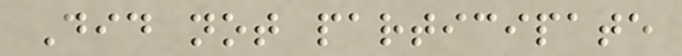Did not participate
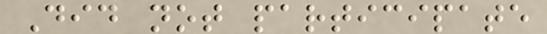Did not participate
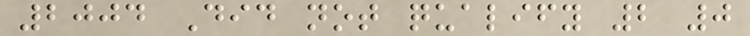2004 Did not qualify 2 0
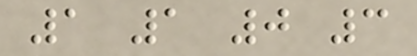1 1 0 3
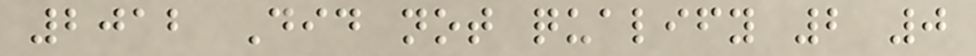2012 Did not qualify 2 0
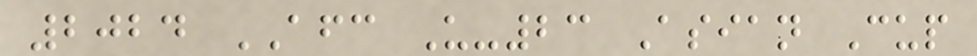2024 AFC U-23 Asian Cup
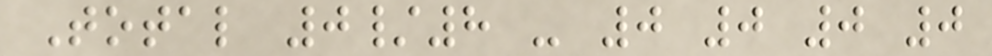Total 0/8 - 0 0 0 0
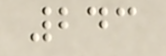243
